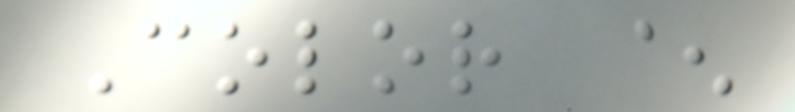Color ^
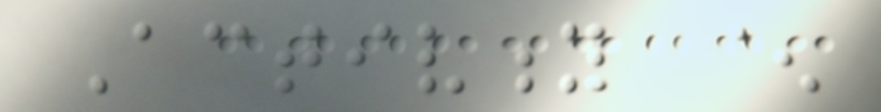Activity ^
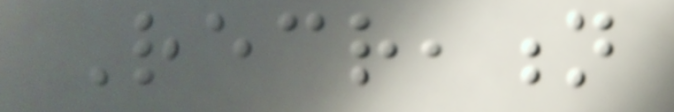Recreation
